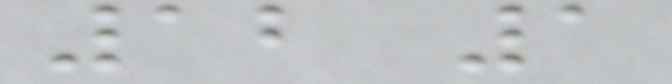12 1
